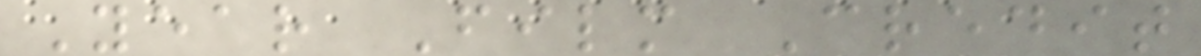Year Film Credit
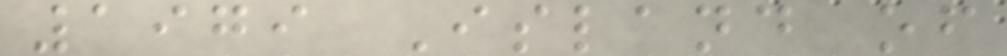1979 Island of
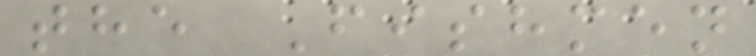the Fishmen
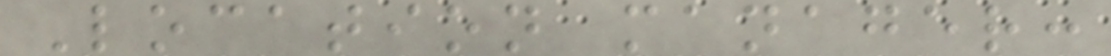Location manager:
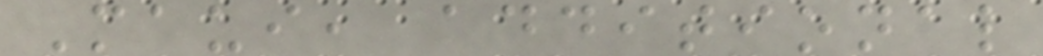Maui, additional
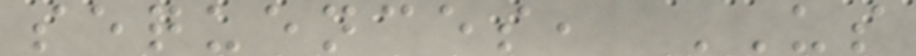sequences, US
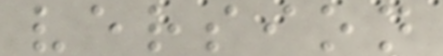version
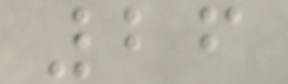26
